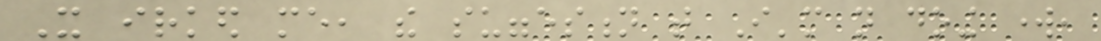It irked me, the suggestion that I'm not doing work,
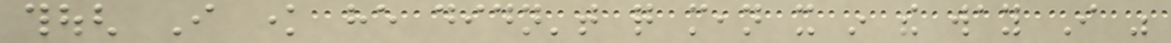though I know he didn't quite mean it in the way I was
